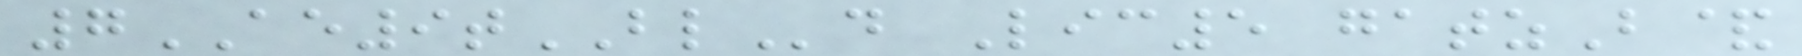7AE9tBLd Lic5 gatzB&
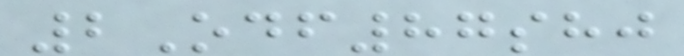2Odf87shj
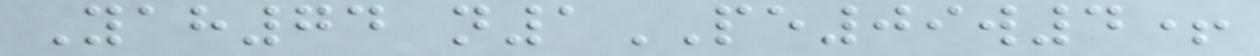Yah74 n1PE09w4+
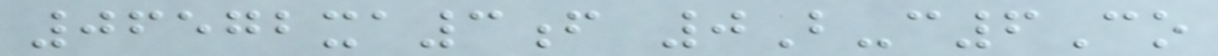06572xa3f 0B-c6Co
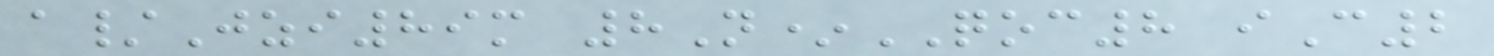a/Jzi89m 8N*QOC8 iC2
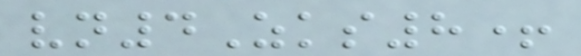vn4Zks8+
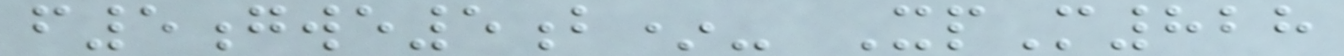f5gwe5b*- XpM828
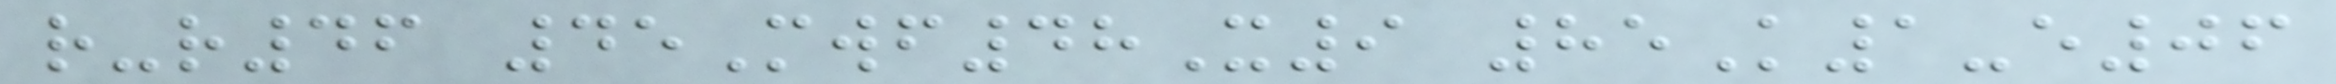r-r46 45Mwf48X9 85K1-e06
